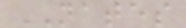NATES
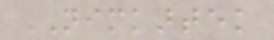NIMKARTEK
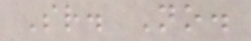Sr. No.
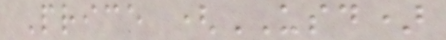Price (USD)
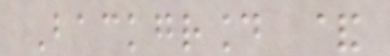Background &
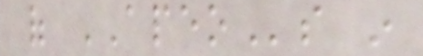of APEOs in
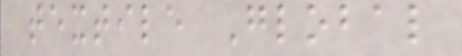textile Global
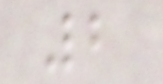2
